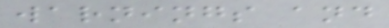warnings and
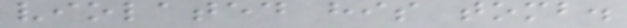violated his tomb.
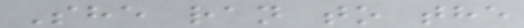She ran to the
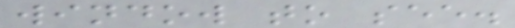window to see.
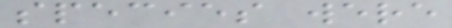species were
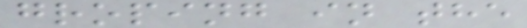groping in the
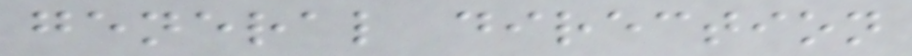general direction
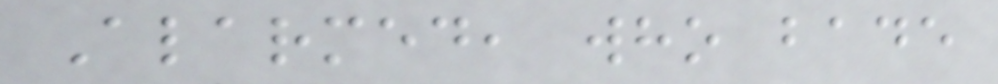Alarmed, who bade
